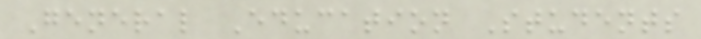General Education Students
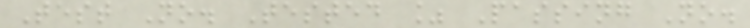Test No. Tested % Passing No.
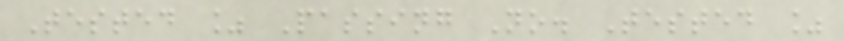Tested % Passing No. Tested %
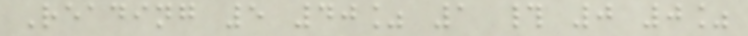Reading 5 40% 1 # 0 0%
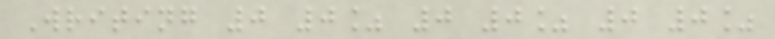Writing 0 0% 0 0% 0 0%
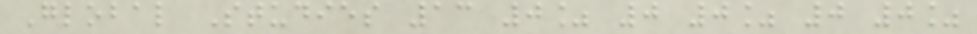Global Studies 13 0% 0 0% 0 0%
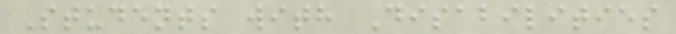Students with Disabilities
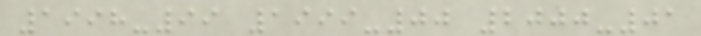1998-99 1999-00 2000-01
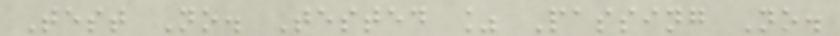Test No. Tested % Passing No.
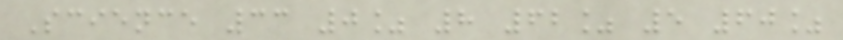Science 33 0% 8 62% 5 60%
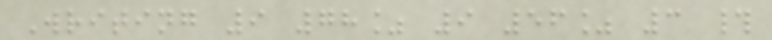Writing 9 78% 9 56% 3 #
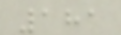181
